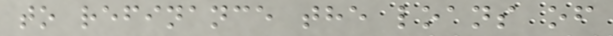to refinance the loans of
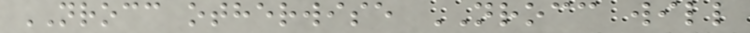NROCC otherwise NROCC will
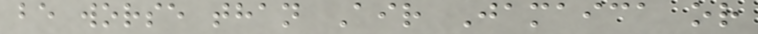be worse than Air Jamaica or
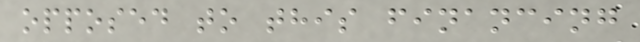opposed to this financing
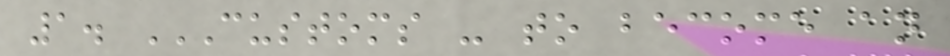1. CUSTOMS - TO BECOME AN
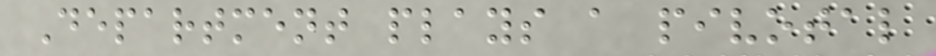Department plays a pivotal
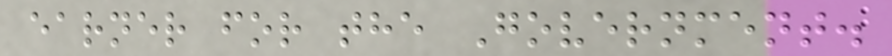earner for the Government.
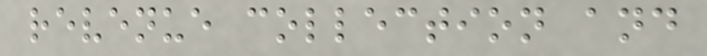revenue collection and
